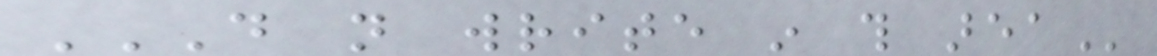DO NOT WRITE IN THIS AREA
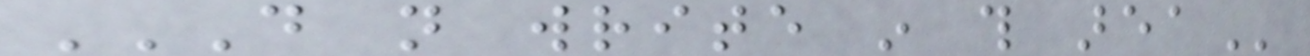DO NOT WRITE IN THIS AREA
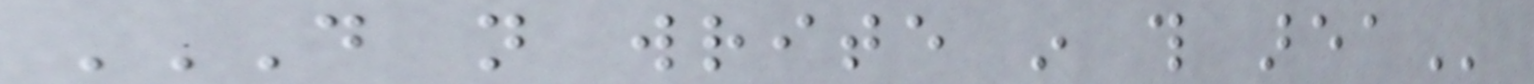DO NOT WRITE IN THIS AREA
